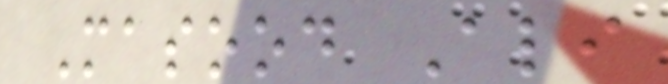Masood Ali
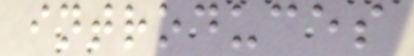introduces
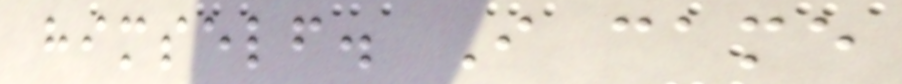himself. I came
